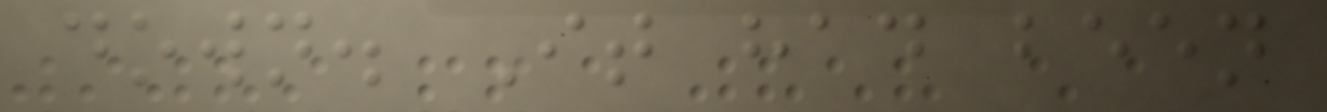down. It had been
